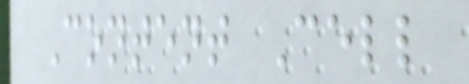Content Cell
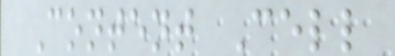Content Cell
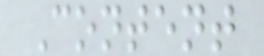Content
